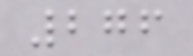276
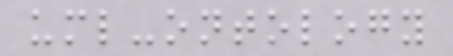uml-ontology
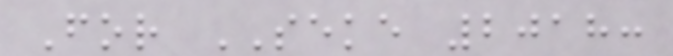For SEKE 2018:
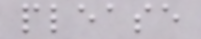please
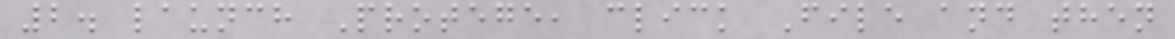2. launch Protege, click File and then
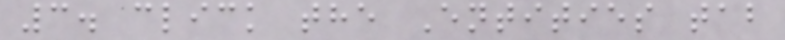3. click the Entities tab
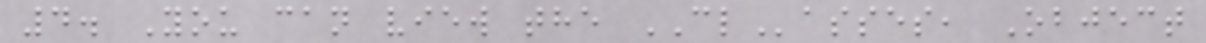4. You can view the CLasses, Object
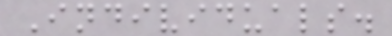Individuals.
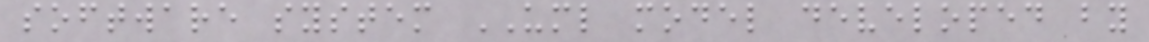software system UML model developed by
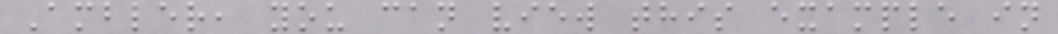Ambler, you can view this example in
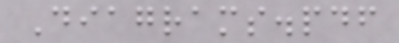Diagrams.pdf
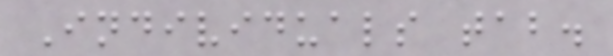Individuals tab.
